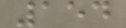154
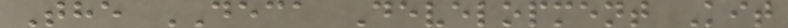The DECA Development Kit
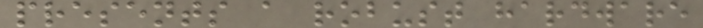presents a robust hardware
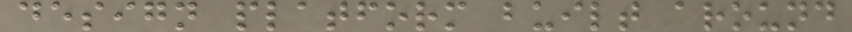design platform built around
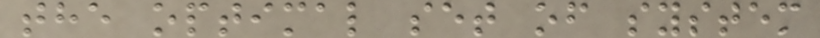the optimal set of system
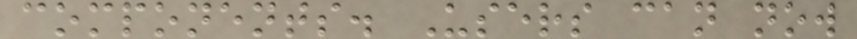components. Users can now
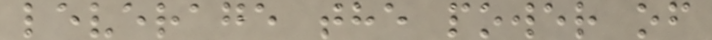leverage the power of
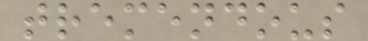tremendous
